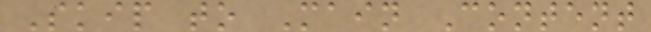Skip to Main Content
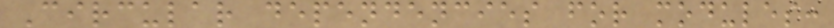Circular dependencies for modules:
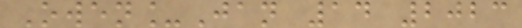Owen_Jan 14 2023
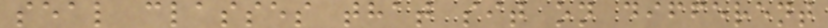seal classes that sit on different
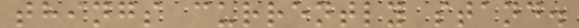things currently stand.
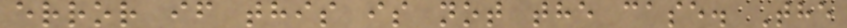error if this is not the case. The
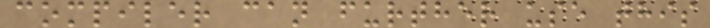compiler can further use this
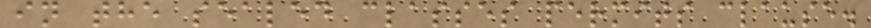in the sealed classes permits clause.
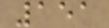151
